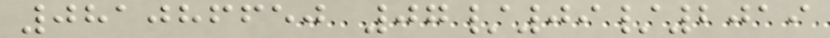081086650 07/09/2019
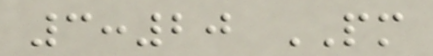3:20 PM
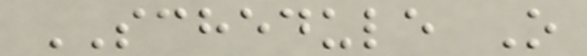SCHEDULE O
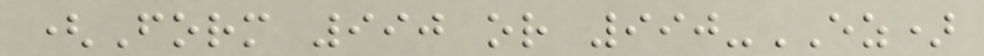(Form 990 or 990-EZ)
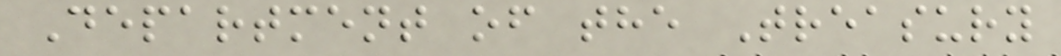Department of the Treasury
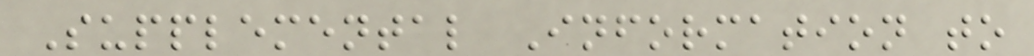Supplemental Information to
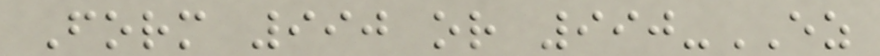Form 990 or 990-EZ
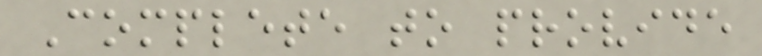Complete to provide
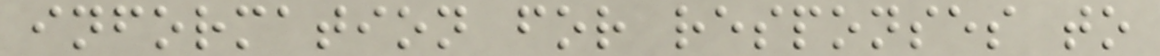information for responses to
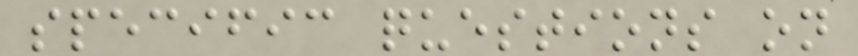specific questions on
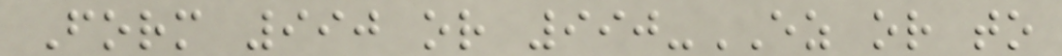Form 990 or 990-EZ or to
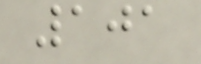101
